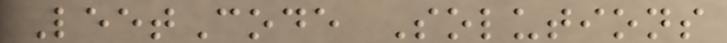LeetCode Solutions
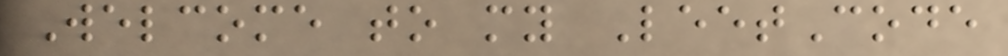Welcome to my LeetCode
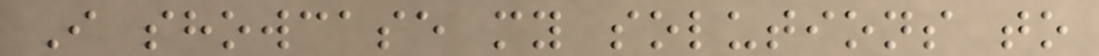I showcase my solutions to
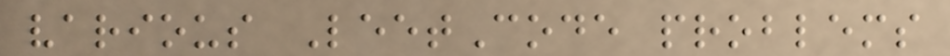various LeetCode problems
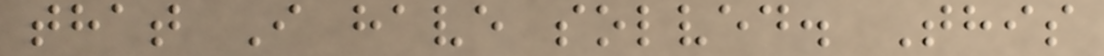that I have solved. This
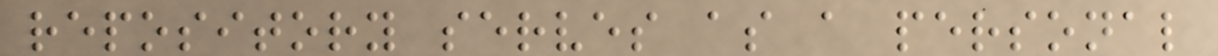repository serves as a personal
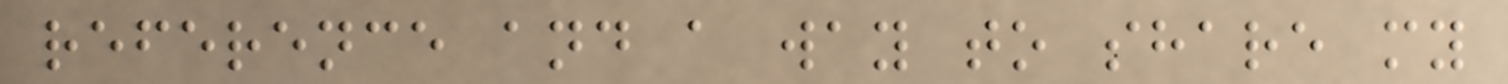reference and a way to share my
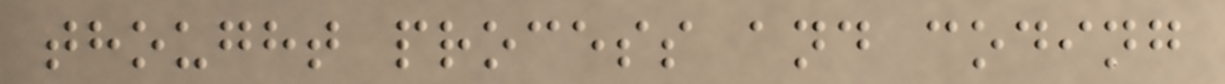thought process and coding
